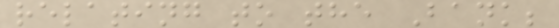relating to the Bank;
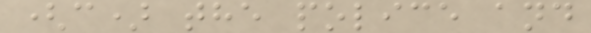(c) the police and
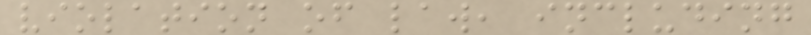violation of law, including
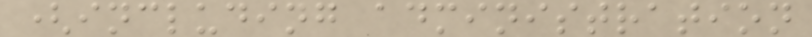(including administration
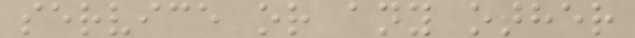service or any other
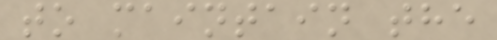to maintain the
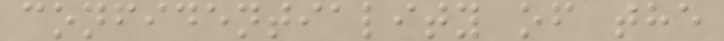confidentiality of the
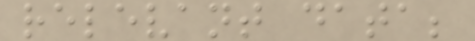relevant data;
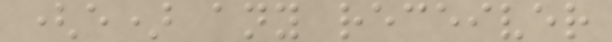(e) any receiver
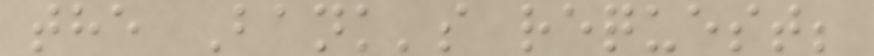the Bank's request;
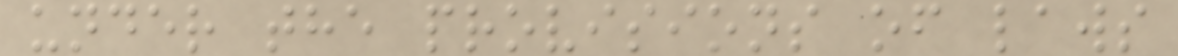under the provisions of laws
